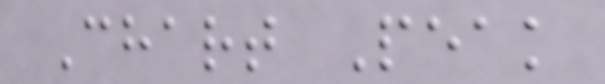Chart Peak
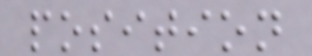position
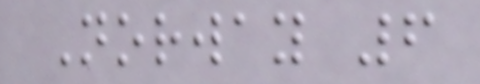Norway 6
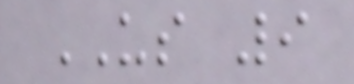US 9
